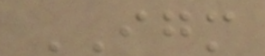IGM
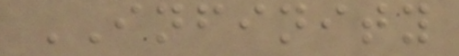INFINITY
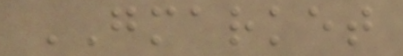GMARKET
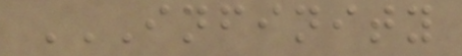INFINITY
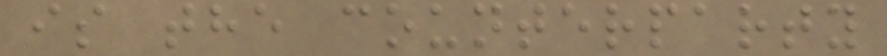is the counterparty
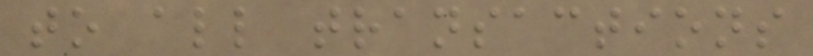to all transactions
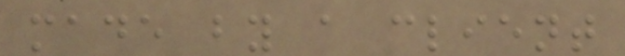made by a client
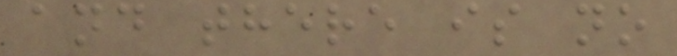and there is no
